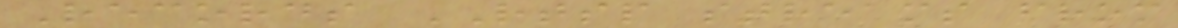Records RTSP streams from
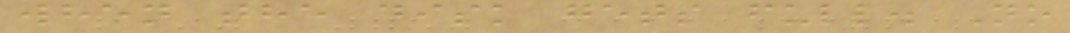when the disk gets full. No
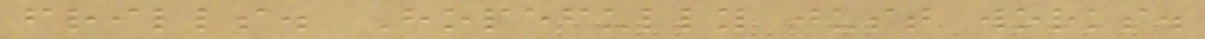frills. Hopefully just works.
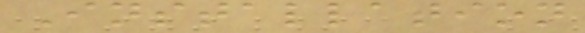Installation
